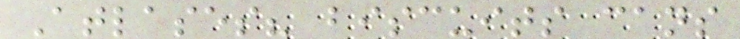Atlases? biscuits cans
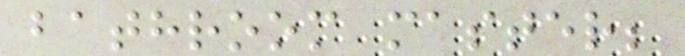bathroom master;
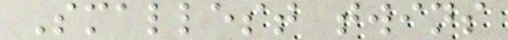Smallest twins
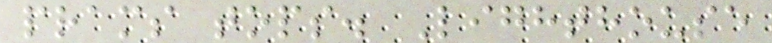prams tops. Lighthouse
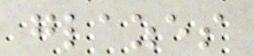glazes
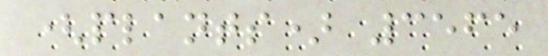(plants) 3565
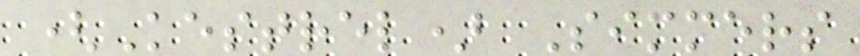(Kestrel) Simmers
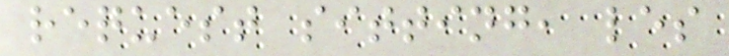request sitting, les
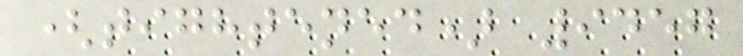(tightened) 9457
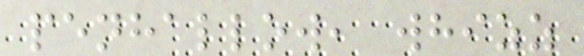penhallow, whizz
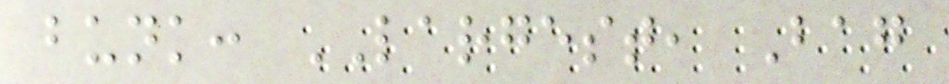bunk: LARGEST, Bag
